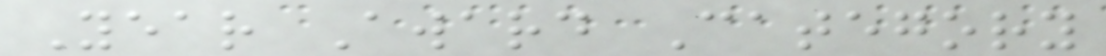Year Award Category
